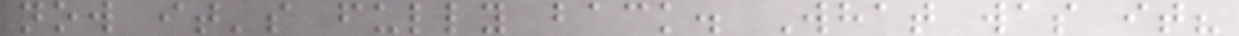now it's fully back. What was it?
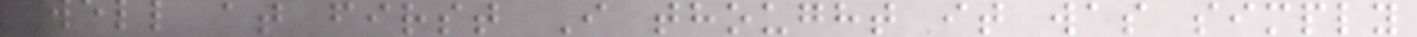Well at first I thought it was simply
